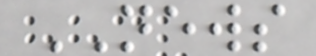NEWS
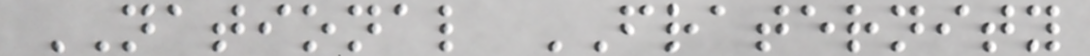NATIONAL FRATERNITY
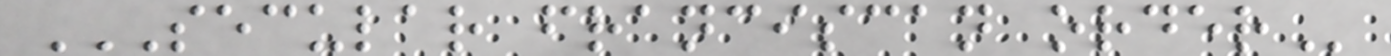SECULAR FRANCISCAN ORDER
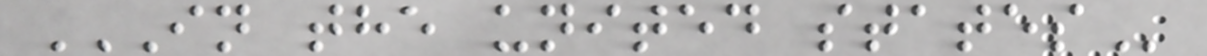IN THE UNITED STATES
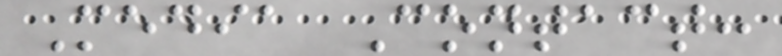Media Contact:
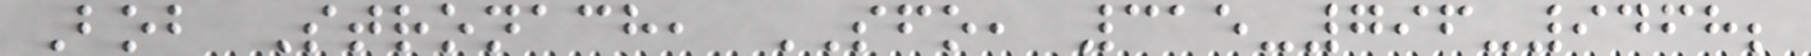Bob Stronach, SFO, 315-796-9468;
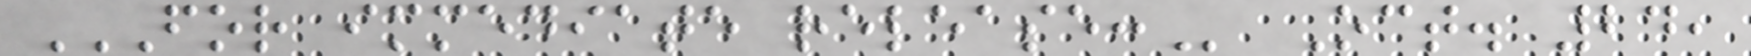FOR IMMEDIATE RELEASE: Oct. 24,
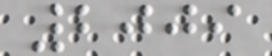2009
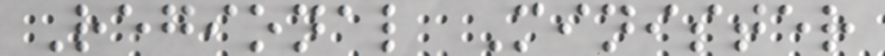Regional Minister
